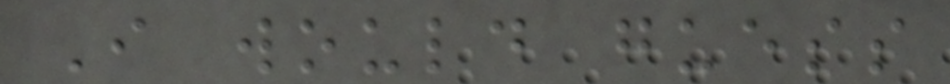I would guess
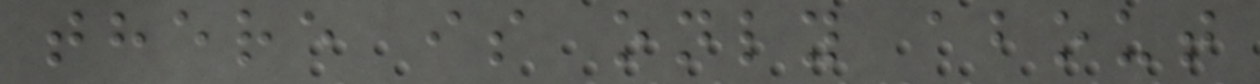there is only about
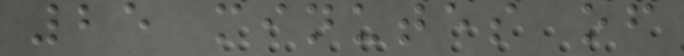25 minutes of
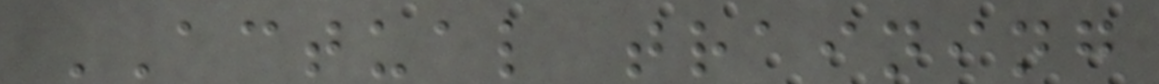ACTUAL training
